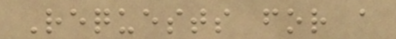Requests for a
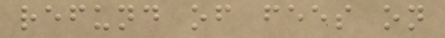refund of fees on
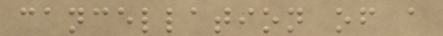cancellation of a
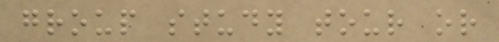group study tour or
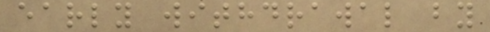early withdrawal by
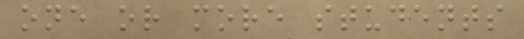one or more students
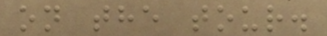on the tour.
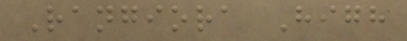Rangiora High
